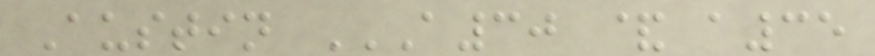Austin A30 & A35
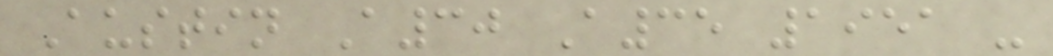Austin A30 A35 1951 -
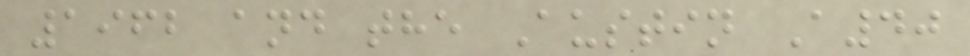1962 and the Austin A40
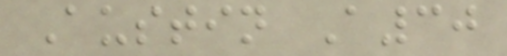Austin A30
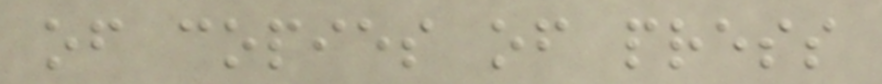of copies of press
